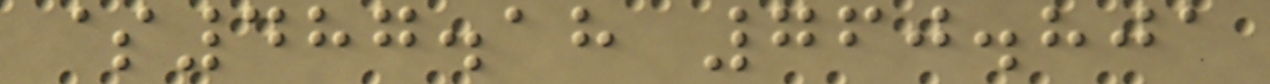$487.18 760.801
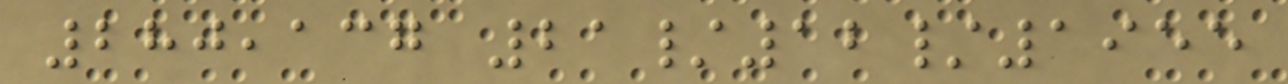280,137 21/12/1955
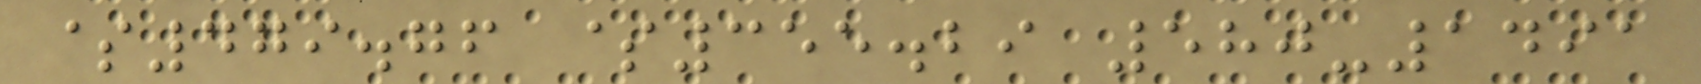$479.76 $355.29 580-1491
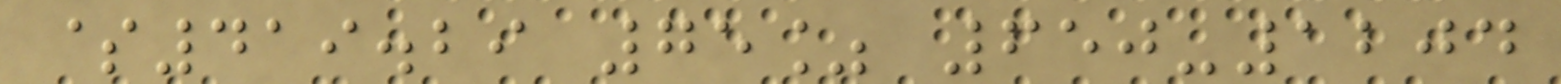$419.29 75% 650-1204
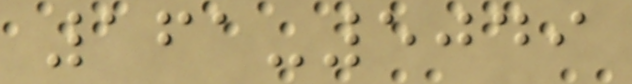161-5049
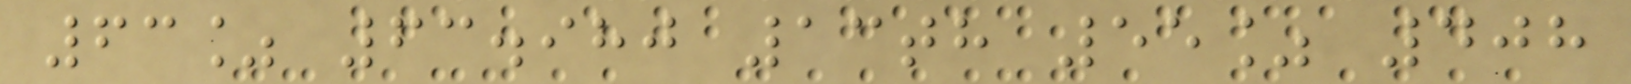63% 63.980 13th 55% 408
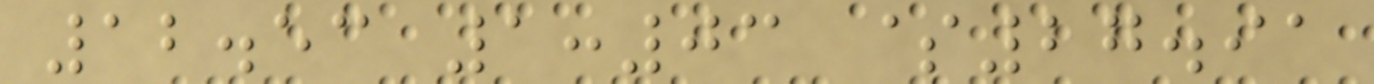12.53 1:03 $27.91
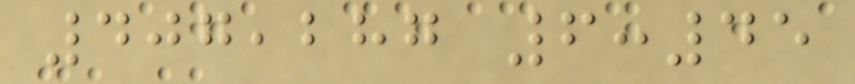407,287 6:45
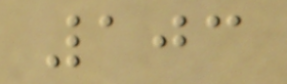103
